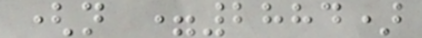(n =2884)
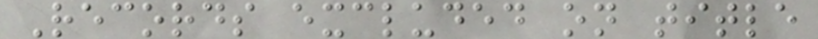Records excluded on title
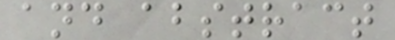and abstract
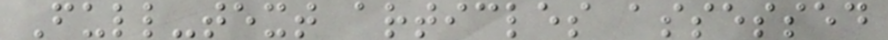Full-text articles assessed
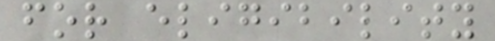for eligibility
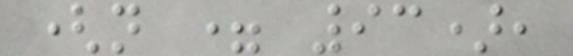(n = 93),
